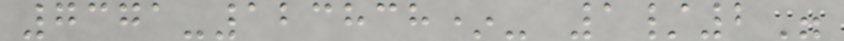7371-123838*- 1/2"
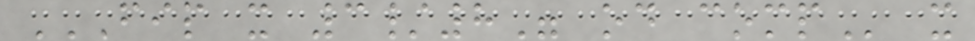FIP X 3/8" OD COMP x
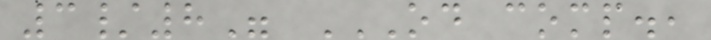3/8" OD COMP.,
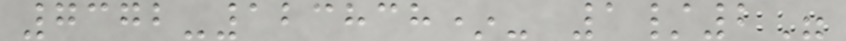7372-123838*- 1/2"
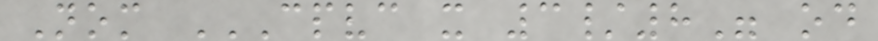Nom CPVC X 3/8" OD
